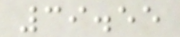39.55
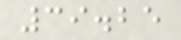39.25
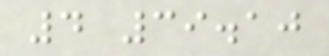4 39.10
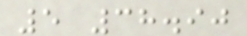5 38.90
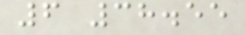6 38.55
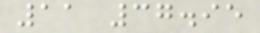11 37.95
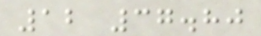12 37.80
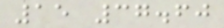15 37.60
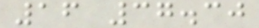16 37.30
